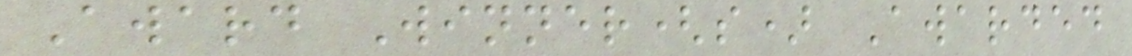Award Winner(s) Awarded
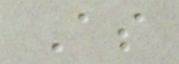As
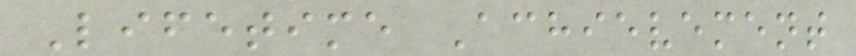Lifetime Achievement
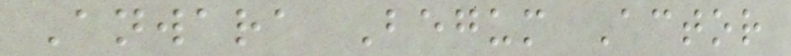Anwara Begum Actor
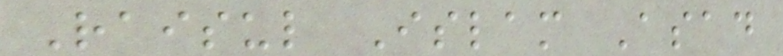Raisul Islam Asad
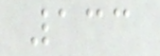133
